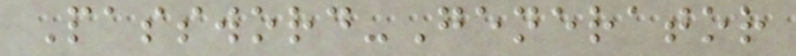Password-Generator
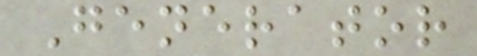Generator
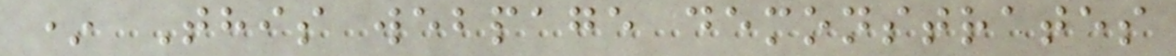* This webpage demonstrates
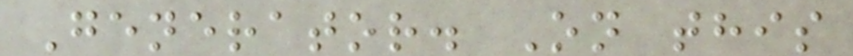Generator. On this
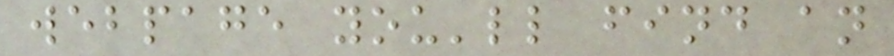webpage you'll find an
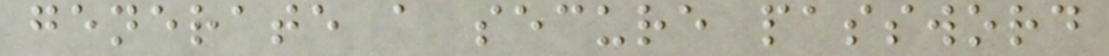generate a secure password
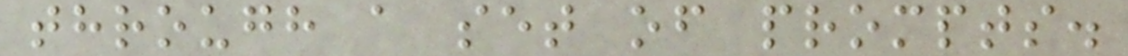through a set of prompts.
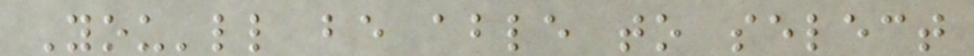You'll be able to select
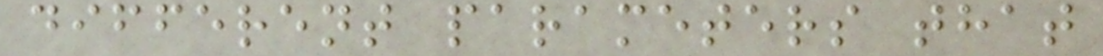different parameters that
